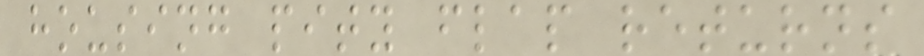housing pity flap returns
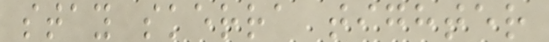stay skerra tighter
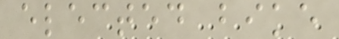elected bike
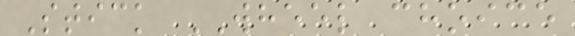Stick WHEEL choice
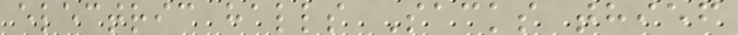electric halls Sacks thief
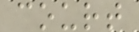court
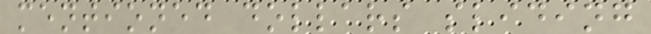mentioned dollars sliding
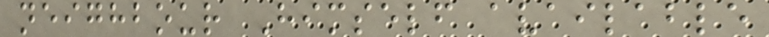neighbour Himself available
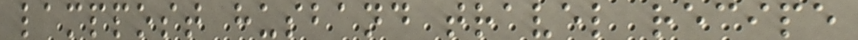lamppost husband travel recipe
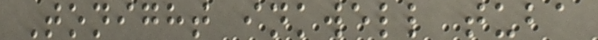Tonight inkwell tuba
